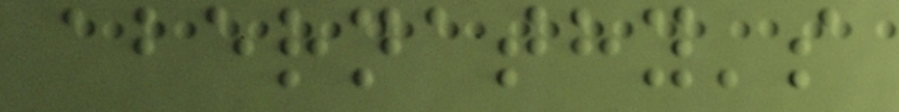abernathy's
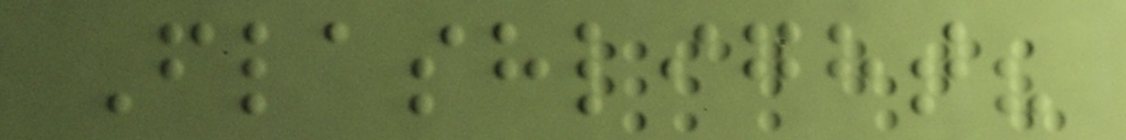Flashlight?
